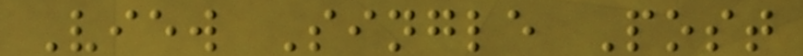View Single Post
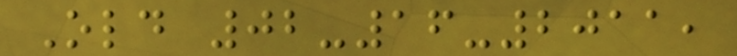Old 02-16-2011,
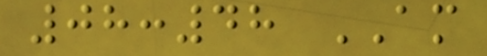08:48 AM
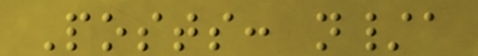Posts: n/a
